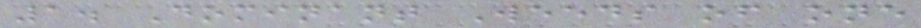1. Dominant Weeds of one
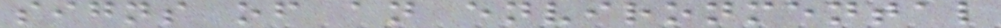signs of an environmental
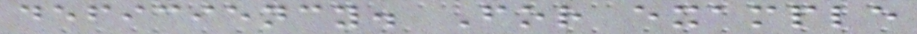deficiency. For example
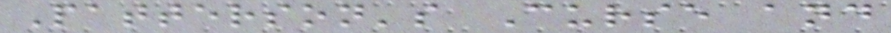Patterson's Curse and
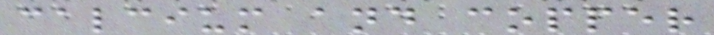calcium and copper
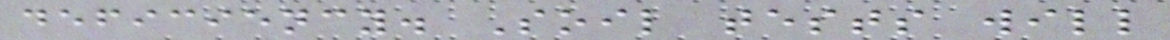deficiency. Soil tests will
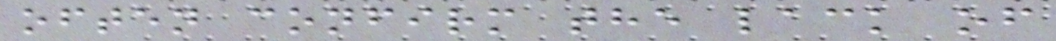often confirm the lack of
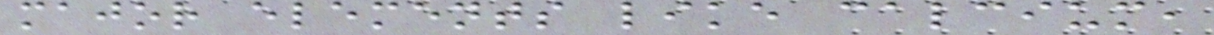major elements like calcium,
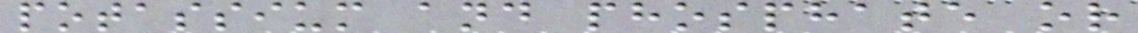potassium and phosphate or
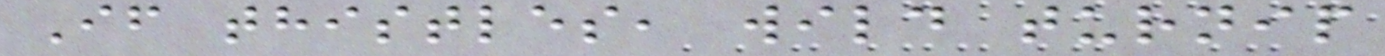If thistles, wild turnip
